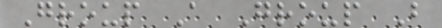Group A Group B
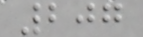207
